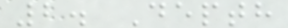2. Depth
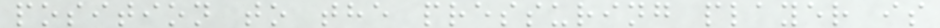position to the pressuring player is
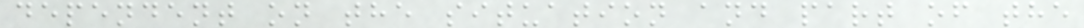dependent on the situation and part of the
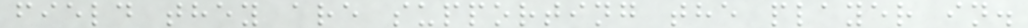field they are supporting the player in.
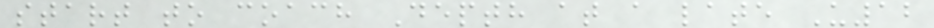start to coach Depth at a late U12
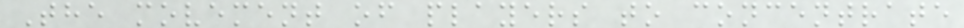The movement of players to concentrate
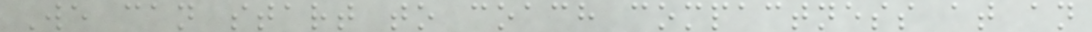We can start to coach compactness at an
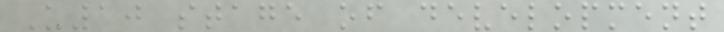U10 stage of development
